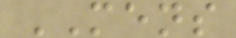MENS
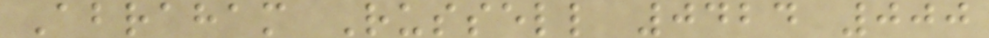Abraham Russell 0424 000
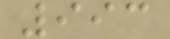993
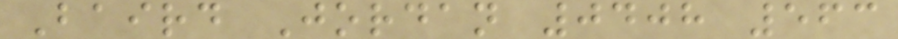Baird Jordan 0408 563
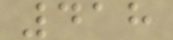418
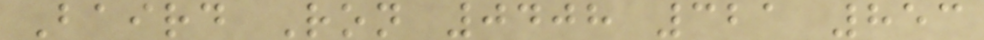Baird Ron 0408 321 853
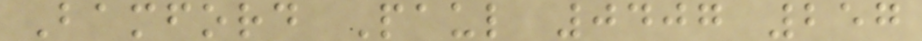Bamford Paul 0407 257
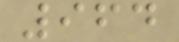964
